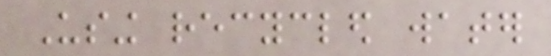Using recycled water
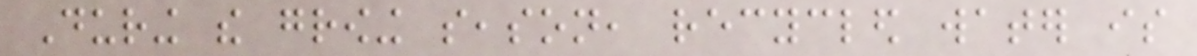During the growing season, recycled water is
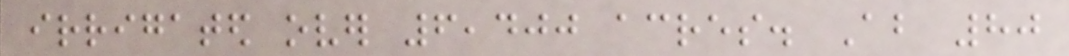irrigated over 6,400 acres. About 80
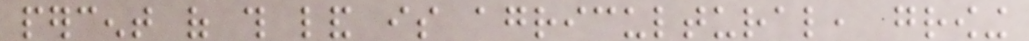percent of this land is agricultural, growing
